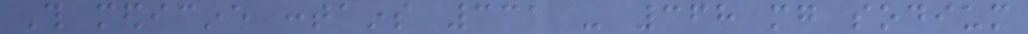This medicine contains 331 - 368 mg sodium
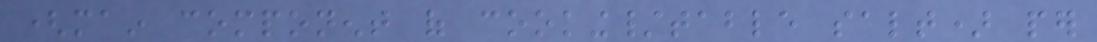(main component of cooking/table salt) per
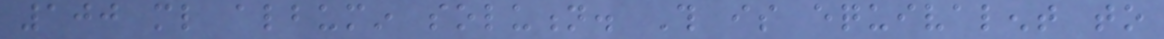100 ml albumin solution. This is equivalent to
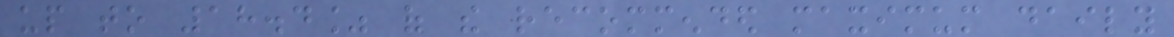up to 18.4% of the recommended maximum daily
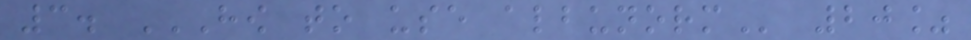3. HOW TO USE ALBUNORM 20%
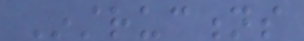Instructions
